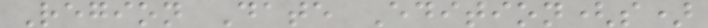Region Date Edition(s)
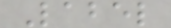Label
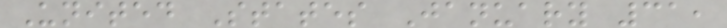United States January 31,
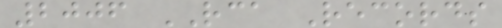2006 RCA Records
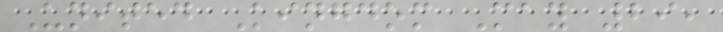United Kingdom May 29,
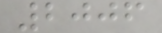2006
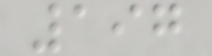197
